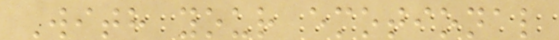With your emotional
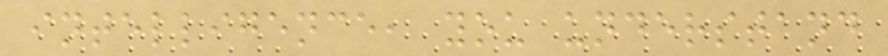intelligence, you understand
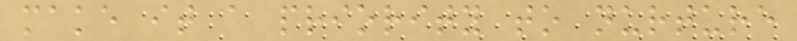make it a priority to nurture
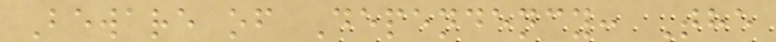Beware of Dependency: The
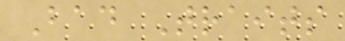Bad Traits
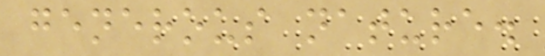generous nature.
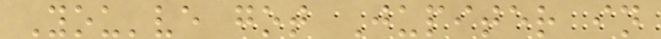You've got Jupiter in
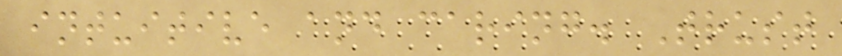intuitive and caring. Trust
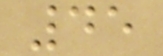45
